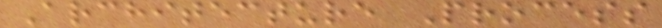Architecture Process
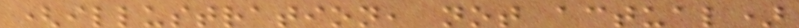(illustration, not actual)
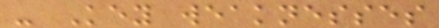- Key weaknesses
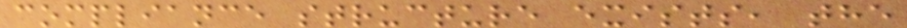compliance structure exists, the
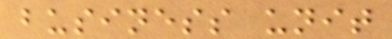business unit
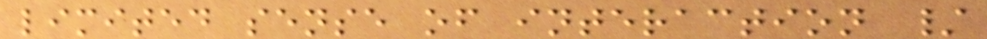limited sense of interaction /
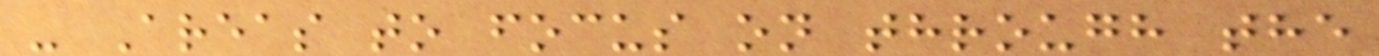- Areas to focus on through the
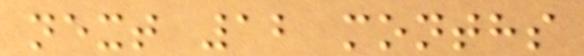next 12 months
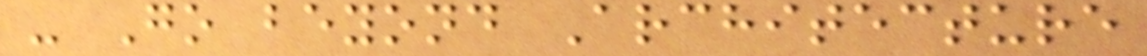- Go beyond Architecture
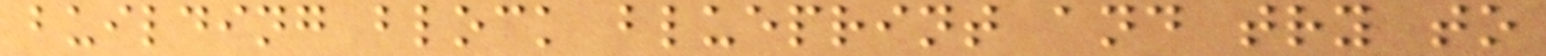building block blueprint and try to
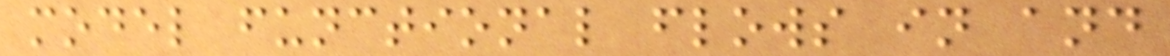model functional flows in and
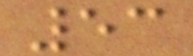53
